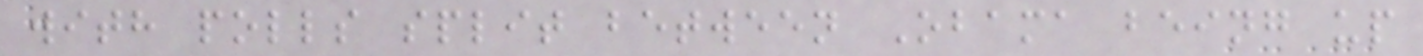with polls split between Obama being up
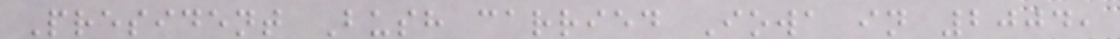President Bush carried Iowa in 2004,
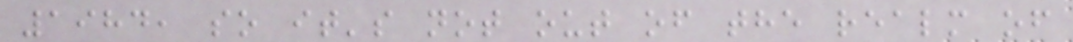1984, so it's not out of the realm of
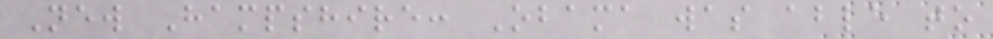New Hampshire: Obama was able to
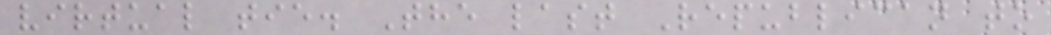virtual tie. The last Republican to
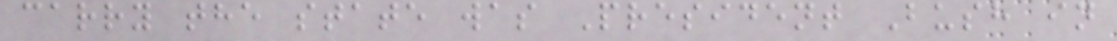carry the state was President Bush in
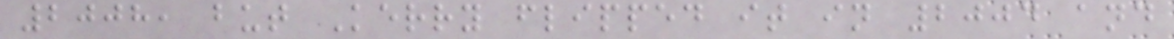2008, but Kerry flipped it in 2004 and
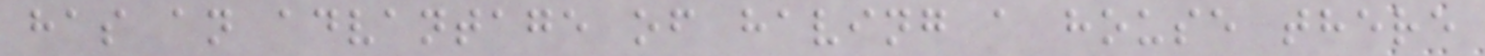has an advantage of having a house there
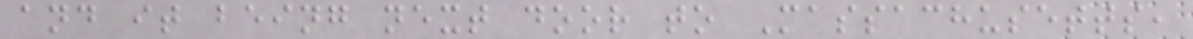and it being next door to Massachusetts,
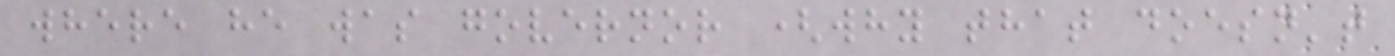where he was governor (why that doesn't
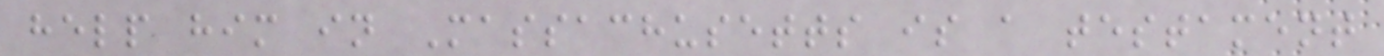help him in Massachusetts is a testament
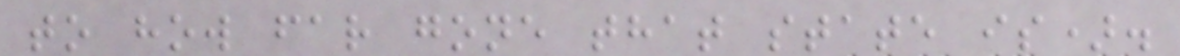to how far gone that state is).
